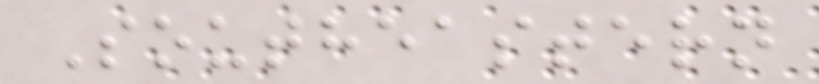Southeastern
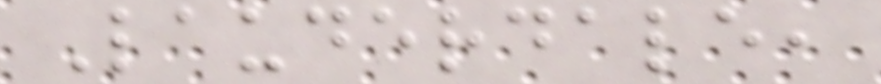Lauderdale,
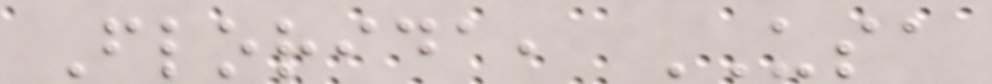Florida, USA
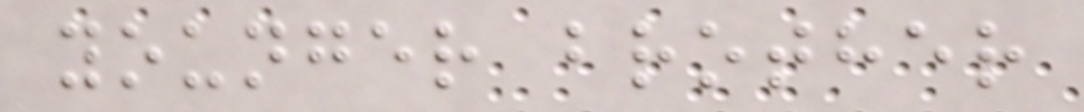younger brother
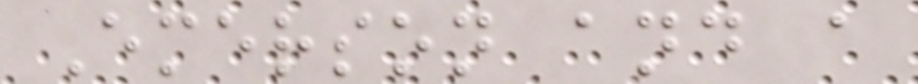Emerson and a
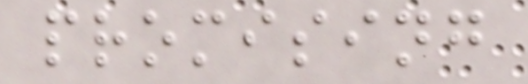promising
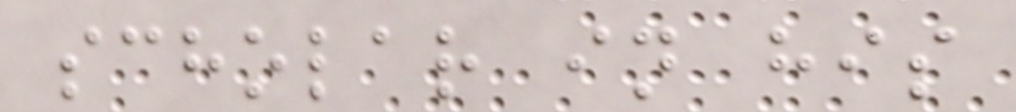scholar in his
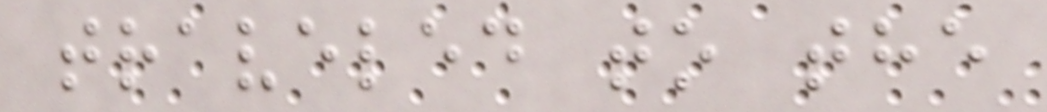traveled to the
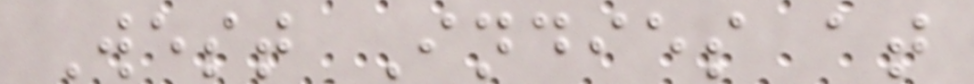West Indies at
